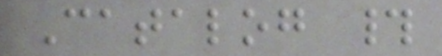Catalog #
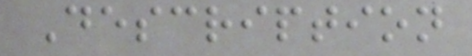Description
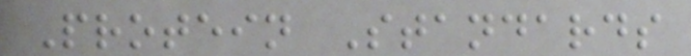Protein Standards
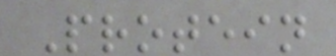Protein
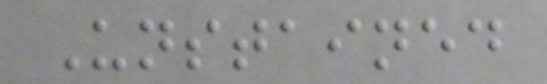Unstained
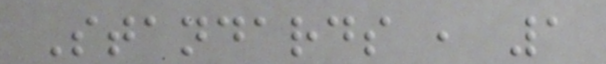Standards , 1
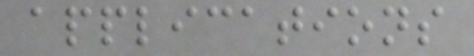applications
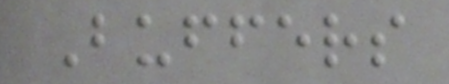Buffers
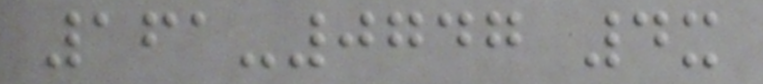161-0747 4x
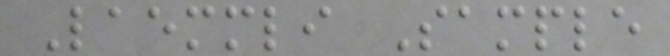Laemmli Sample
